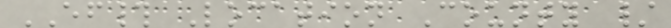EF# Location County /
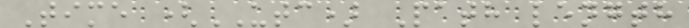Time (UTC) Path length
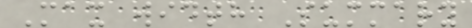Max width Summary
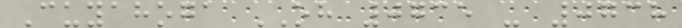Cuyahoga OH 0735 - 0738
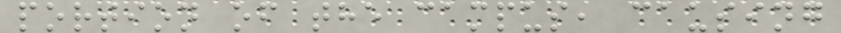portion of the campus, causing
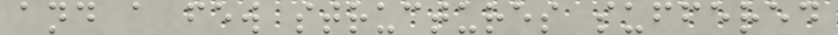and a few structures suffered
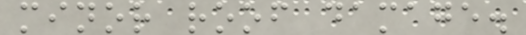minor roof damage.
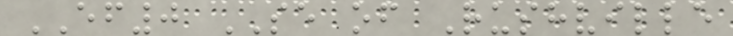EF0 SE of Rushville
